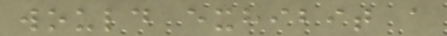would exhibit a
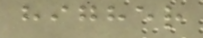higher
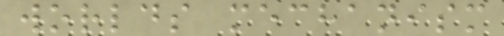worlds mechanism
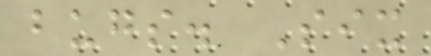bugs. Six
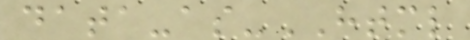data-as-HTML
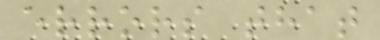errors that
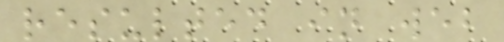resulted in web
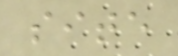site
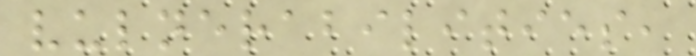vulnerabilities,
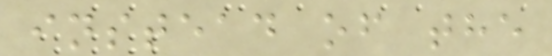instead of the
